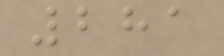281
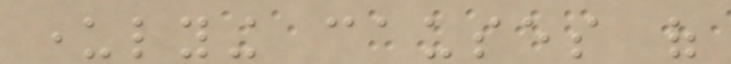underlying causes of
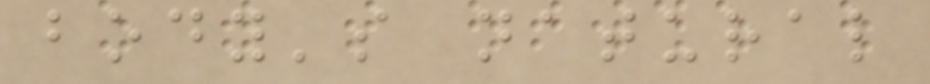body's natural
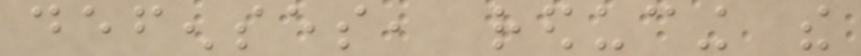defenses, reducing the
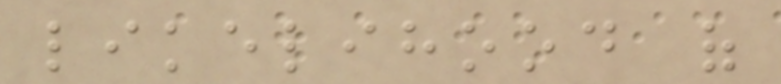likelihood of
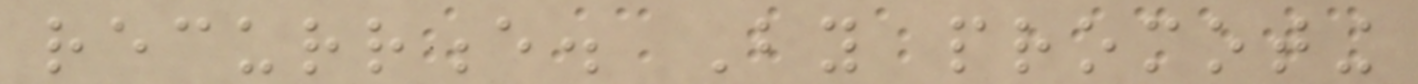recurrence. By promoting
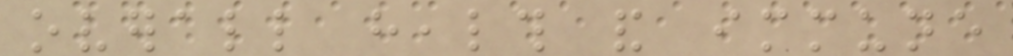overall health and immune
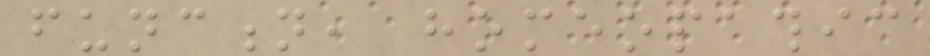function, homeopathic
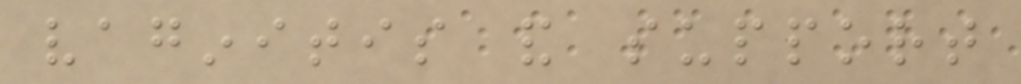vaginitis and support
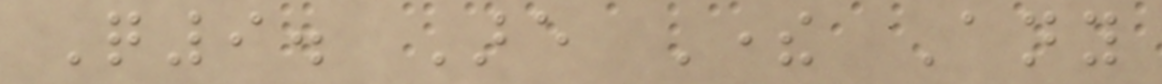Q9. Are There Any
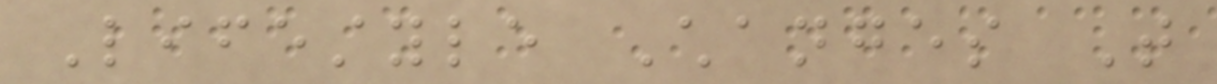Lifestyle Changes That
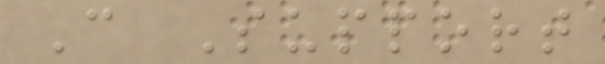Can Support
